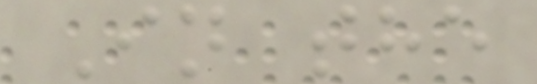In the
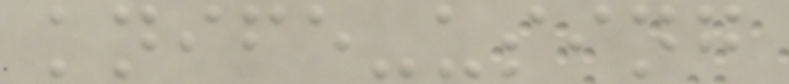knife-using
